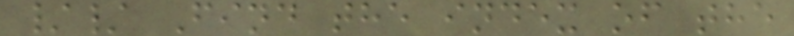// Find the index of the
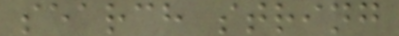search string
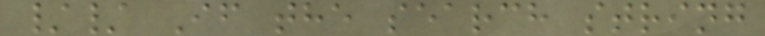// If the search string
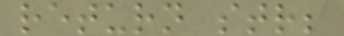return str;
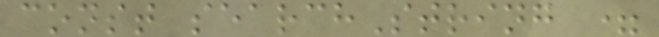const searchString =
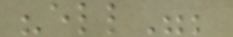"ell";
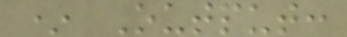* Output:
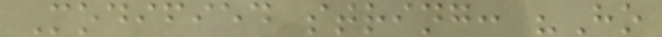Modified string: "Ho
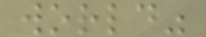world"
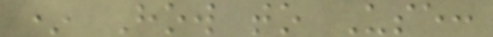* How to Use:
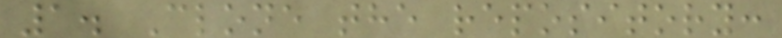1. Clone the repository:
